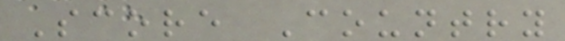Score Country
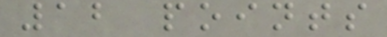12 points
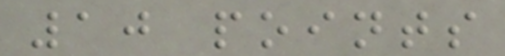10 points
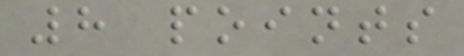8 points
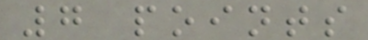7 points
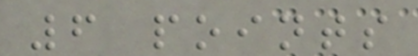6 points
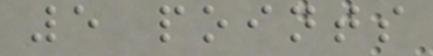5 points
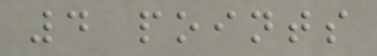4 points
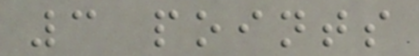3 points
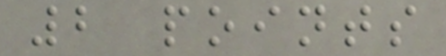2 points
